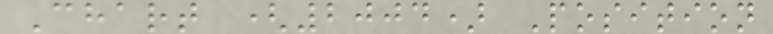Chart (2004) Position
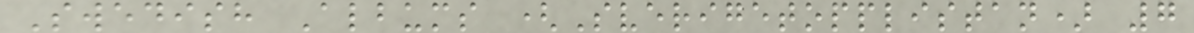Swedish Albums (Sverigetopplistan) 7
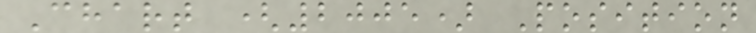Chart (2005) Position
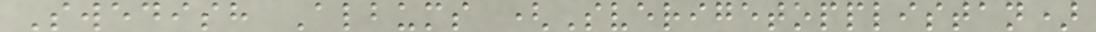Swedish Albums (Sverigetopplistan)
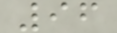96
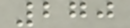270
